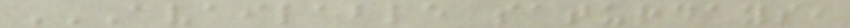AVAILABLE SATURDAYS,
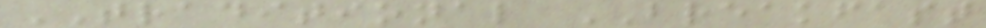TRADITIONAL BREAKFAST
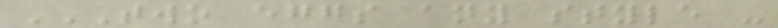TWO EGGS ANY STYLE -
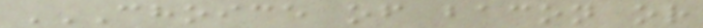CHOICE OF BACON OR
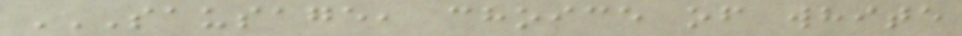SAUSAGE, CHOICE OF WHITE
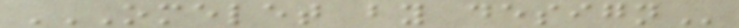OMELET BY DESIGN
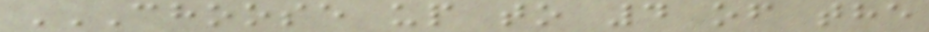CHOOSE UP TO 4 OF THE
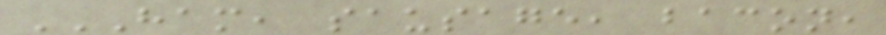HAM, SAUSAGE, BACON,
